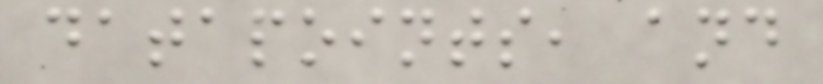datapoints, and
